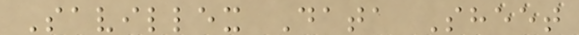Savillex Data Sheet
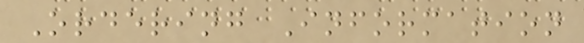Ordering Information
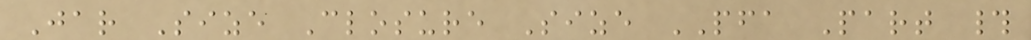Jar Size Closure Size PFA Part #
